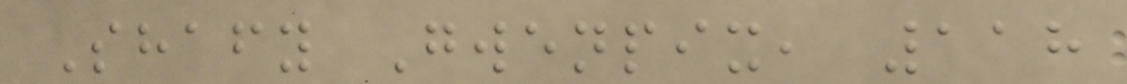Shafy Gwenpix, 118
